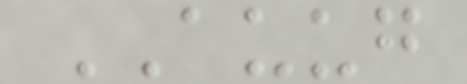AUUG
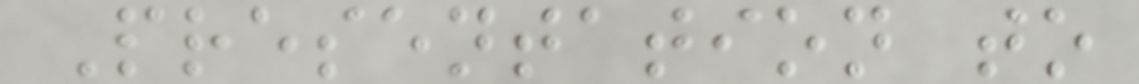Presentation to
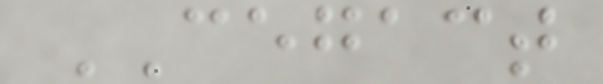CEGACT
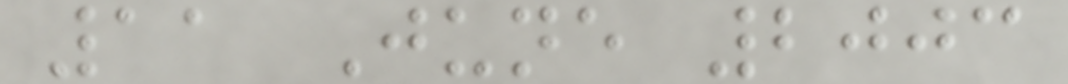11 June 2003
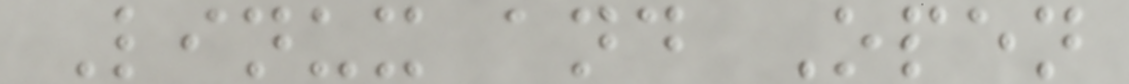Linux and Open
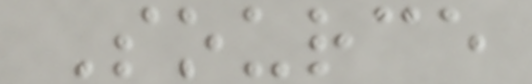Source
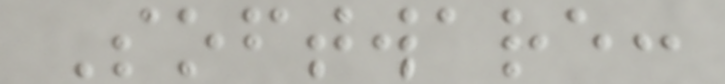Software:
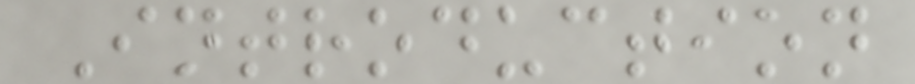Introduction
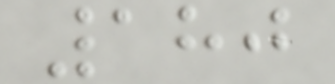180
